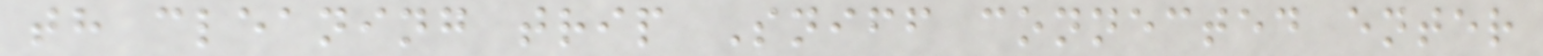th cleaning trip Sniff connected enter
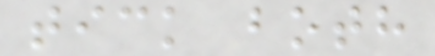tick both
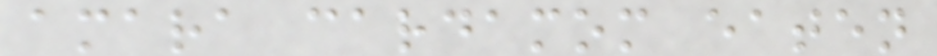amara cardamom eaten
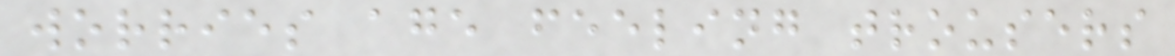worries age feeling trousers
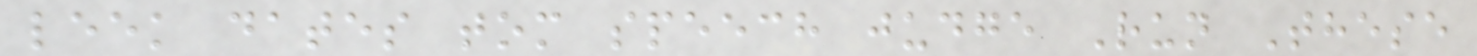leek dates tom speech judge Run These
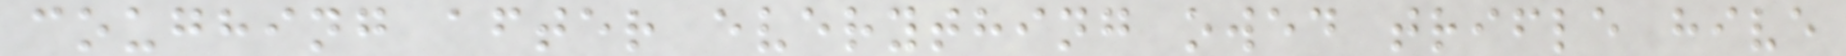coughing after everything owed trifle hive
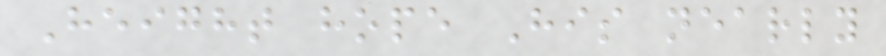Height hope His nearly
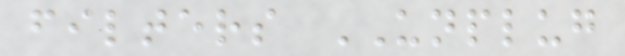filters UNPLUG
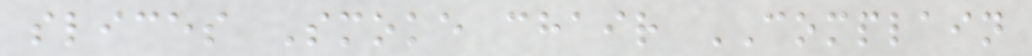slices Smoke chair COMPLAIN
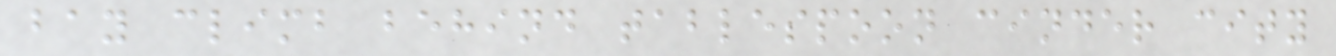bay climb behind tablespoon cinder city
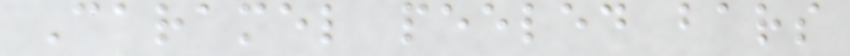Caramel peeled bars
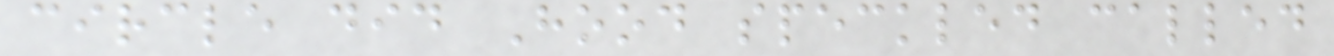circle did Hood speckled called
